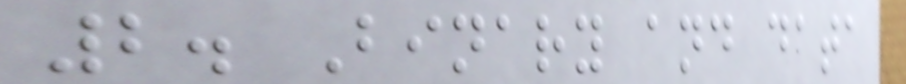2. Binary and data
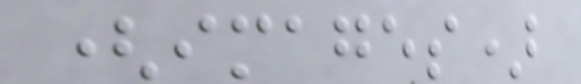(images)
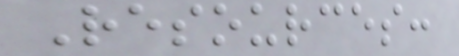Resources:
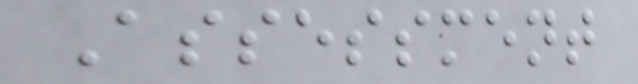Assessment
